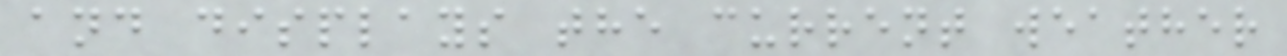and displays the current weather
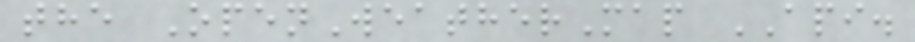the OpenWeatherMap API.
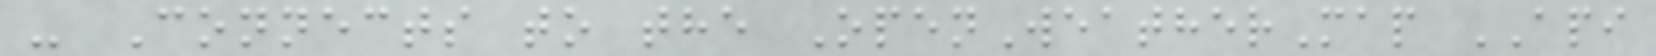- Connects to the OpenWeatherMap API
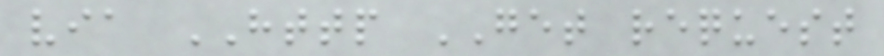via HTTP GET request
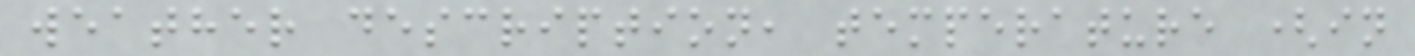weather description, temperature (in
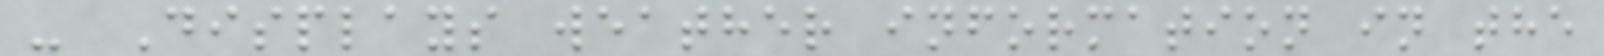- Displays weather information in the
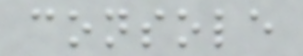console
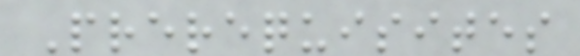Prerequisites
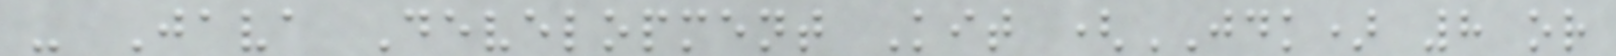- Java Development Kit (JDK) 8 or
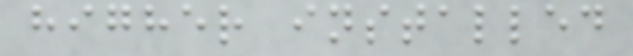higher installed
